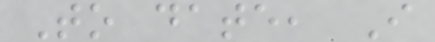To date, I
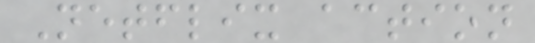Netflix action
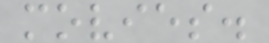movies.
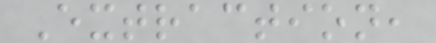Extraction,
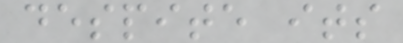despite its
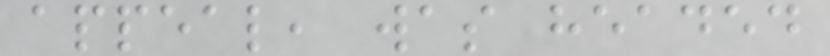appeal, was headed
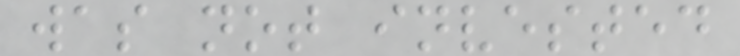was not invested
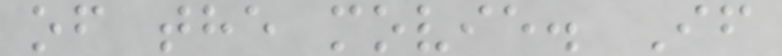of the movie. If
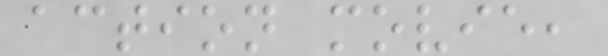action movie,
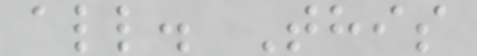all. This
